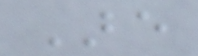Are
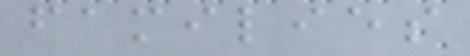families
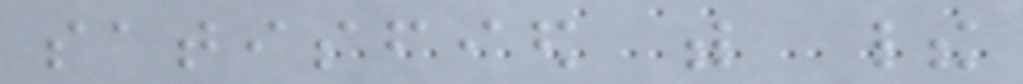satisfied with their
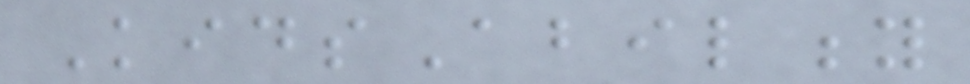KidsAbility
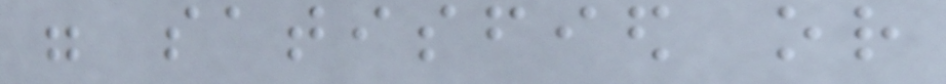were satisfied or
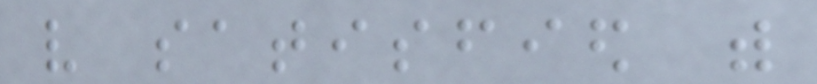very satisfied with
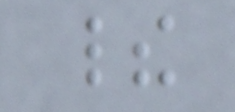their
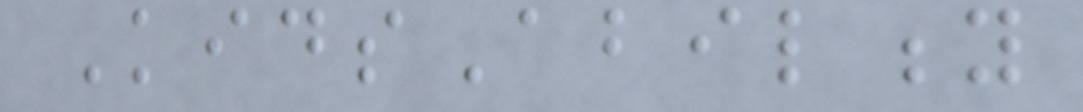KidsAbility
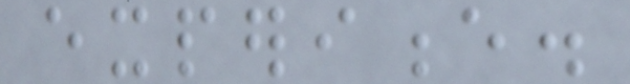experience.
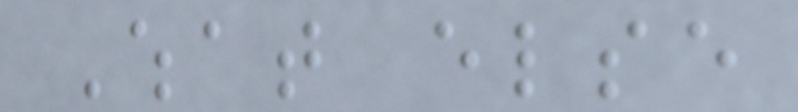What else
